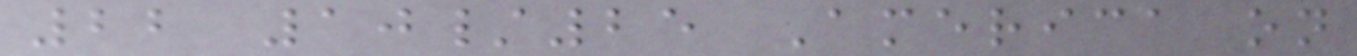22 10/25 America on
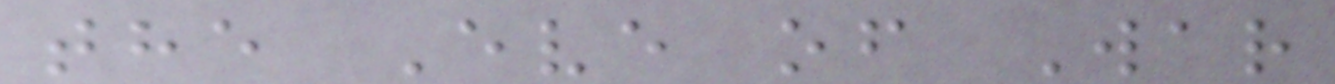the Eve of War
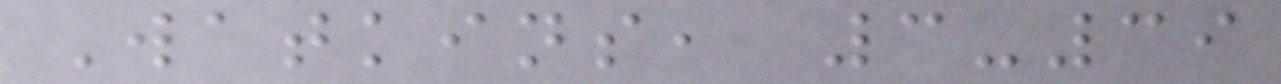Watkins, 3-39
